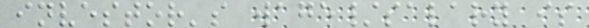investor's wage/salary is
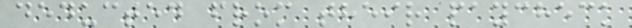deducted from their paycheck
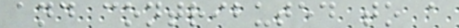and contributed to a
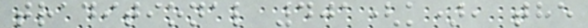traditional 401(k), the
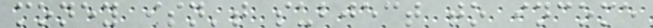money isn't subject to income
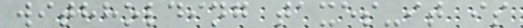withholding taxes-it is
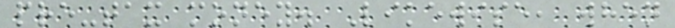pre-tax money. Likewise, when
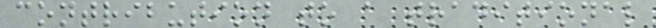contribution to a traditional
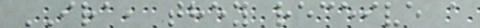IRA, they receive a
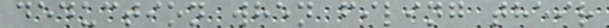deduction when filing their
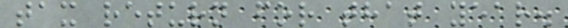tax return for that year.
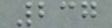237
